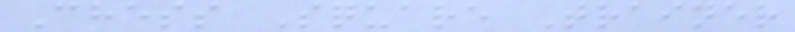Chess Square Trainer
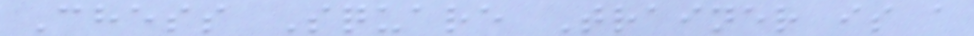Chess Square Trainer is a
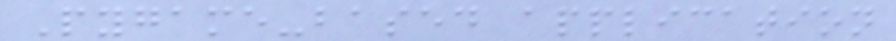Pygame-based application
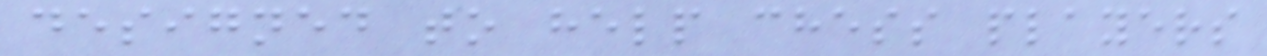designed to help chess players
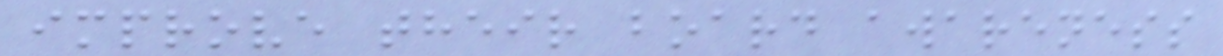improve their board awareness
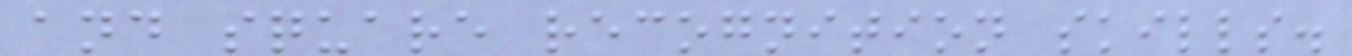and square recognition skills.
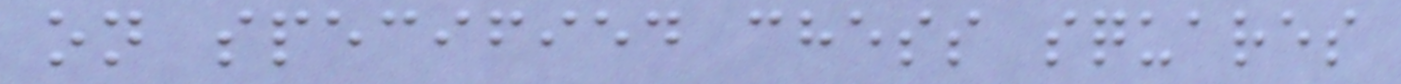on specified chess squares
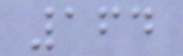164
